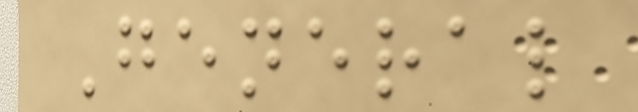General
